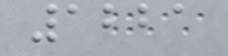1221
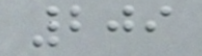209
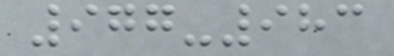977-983
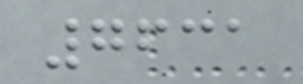7631
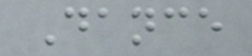Dance
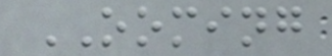OOMING
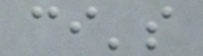ci's
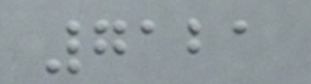7121
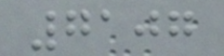7107
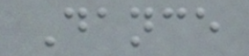Dance
